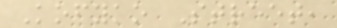Kofyko Street,
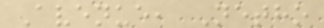Avenue, Netho
